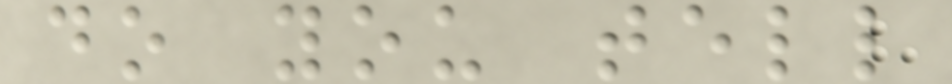do you tell
